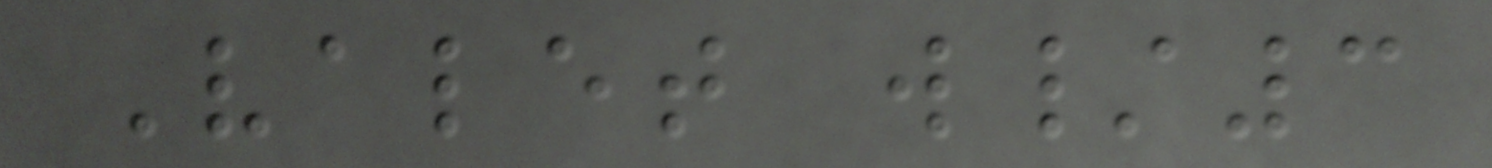Valet w/3
